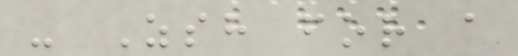- Zsh for a
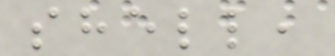shell,
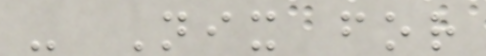- Nix for
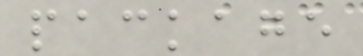package
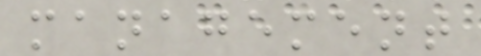management
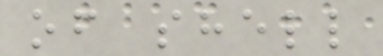of shell
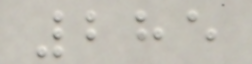285
